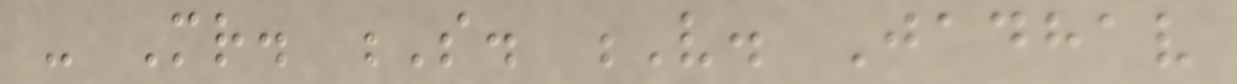- Mr. S. V. Jadhav
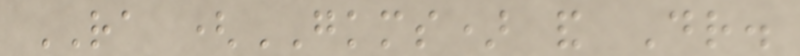RA (GKMS) and Dr.
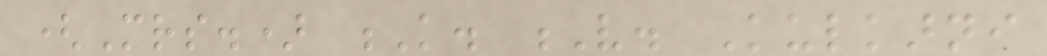(Mrs.) K. V. Kulkarni
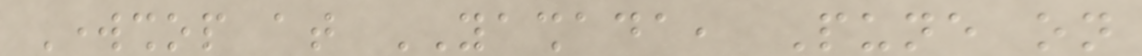Workshop at YASHADA, Pune on
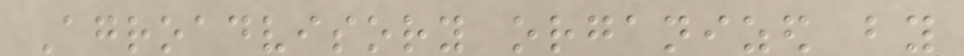Agroadvisory organized by
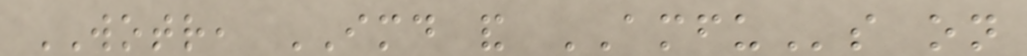WOTR, IMD and AMFUs on
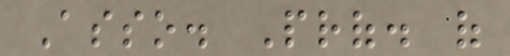Asso. Prof. of
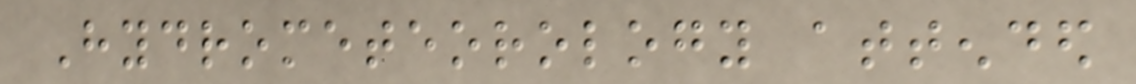Hydrometeorology attended
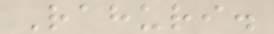Rahuri.
